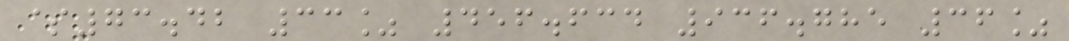$73.42 33% 456.634 936.785 36%
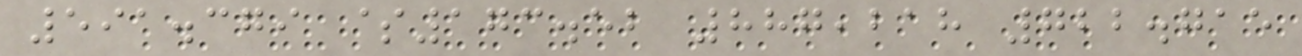591.379 $173.52 887,218 722.715
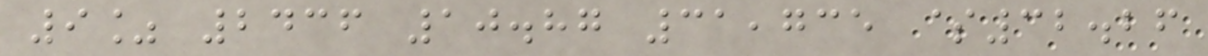9% 2436 10.87 31,735 $32.26
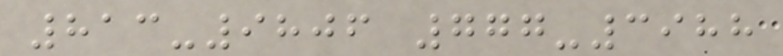813-9806 777-3988
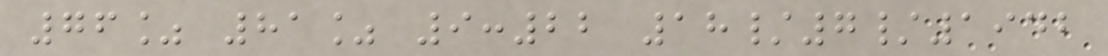76% 81% 9:22 18/7/1942
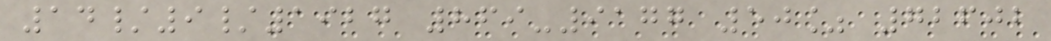14/9/1927 869-9177 50% 72602
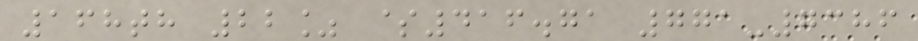168th 22% $416.71 771-7386
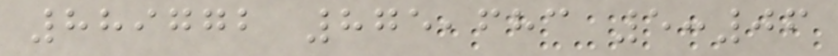889772 875,683 5:06
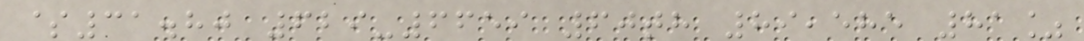$31.80 629-6659 60th 89,585 81%
